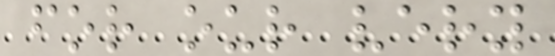for our very
